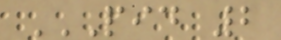PID 2
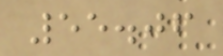55.06
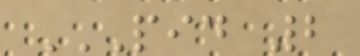PID 2
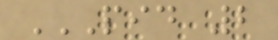PID 2
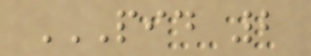PID 2
